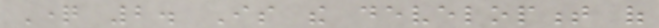Question 2. Is the development of
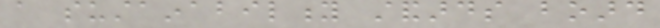a sustainability standards board
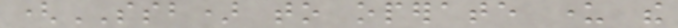(SSB) to operate under the
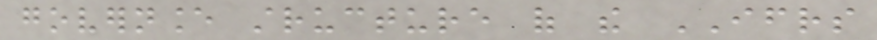governance structure of the IFRS
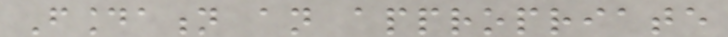Foundation an appropriate
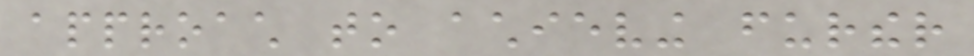approach to achieving further
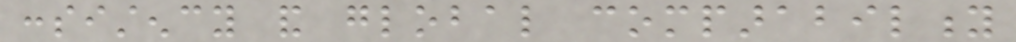consistency and global comparability
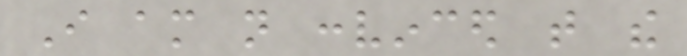I am not convinced that the
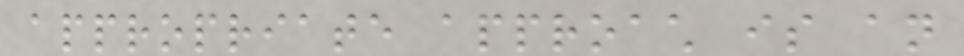appropriate approach is an
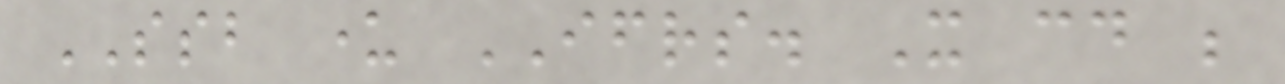SSB under IFRS. It could be
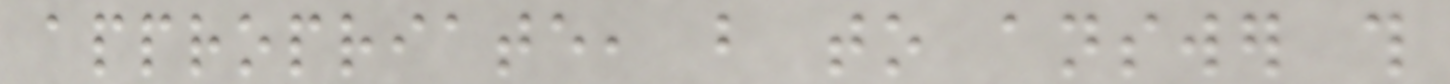appropriate, but to answer this
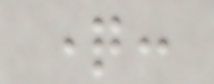question:
